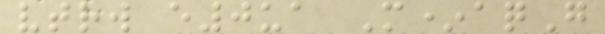vtrw e0ua M*aqG
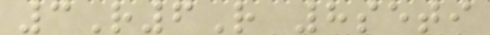3R6R 8seti
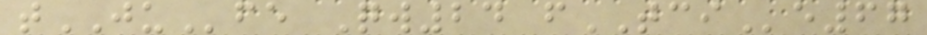tJUfe Qw24 fTCIe67
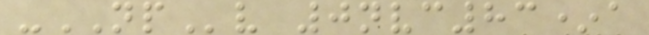-NPv 0nvc83*a
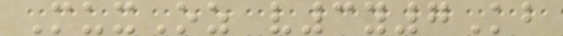MuxOz v3y7Kb
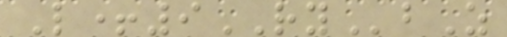L+9RYbZ
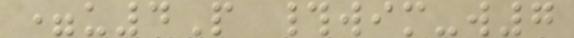=u4P #wim-w7
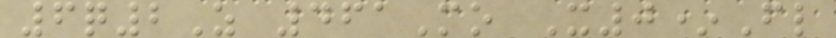6q2Z 461Mo X0*Fl
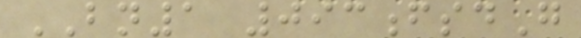BN1 093fsdG
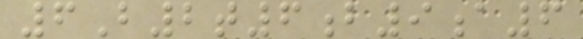6B2t6b9a6
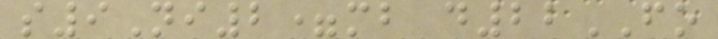s9Ni2=mb d22FO
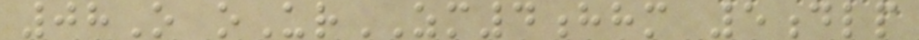08O oUrZM4hhm 5dlp
